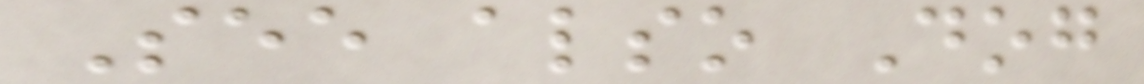See also Dog
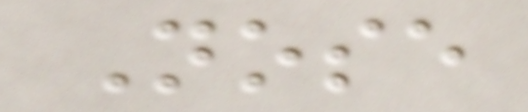Nose
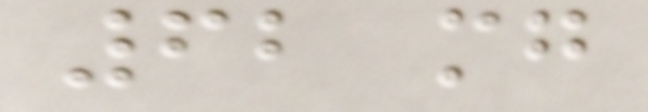62 mg
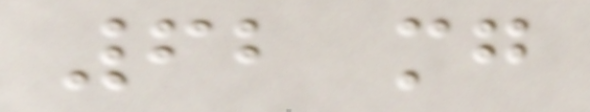62 mg
